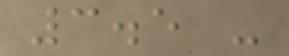3.5 -
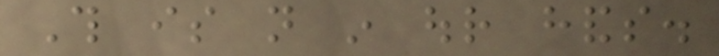This is not in our hands.
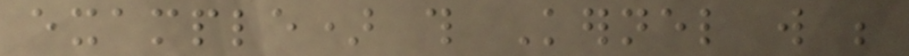example) this Kernel will be
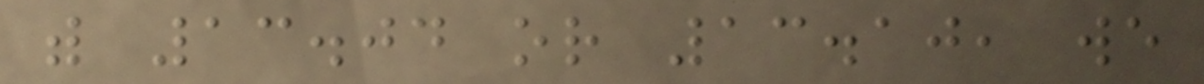with 13.04 or 13.10, we
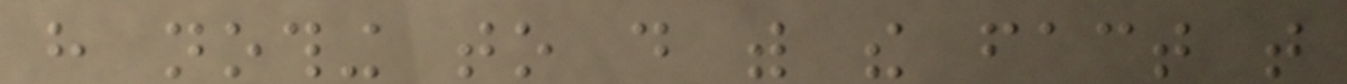have nothing to do with the fact that
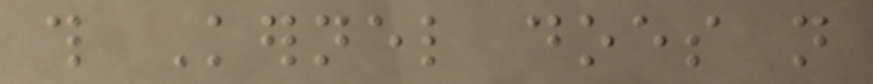this Kernel does not
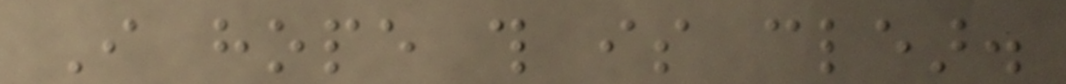I hope this is clear.
